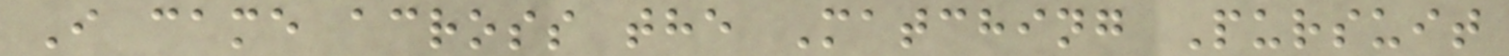I came across the Matching Pursuit
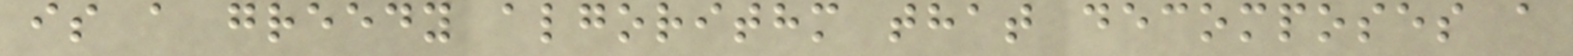is a greedy algorithm that decomposes a
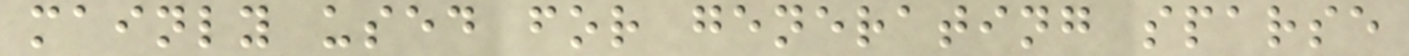mainly used for generating sparse
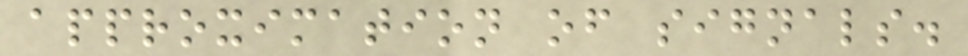approximation of signals.
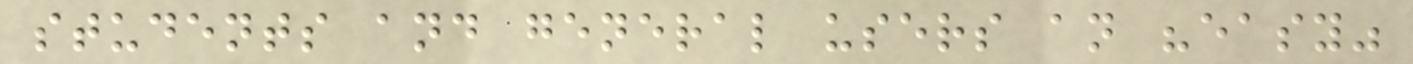students and general users an "easy"
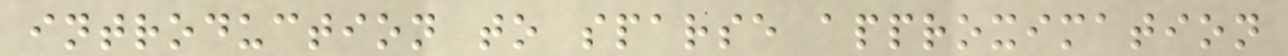introduction to sparse approximation
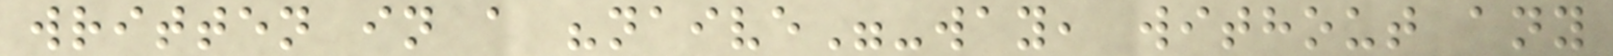written in a "naive"-way, without any
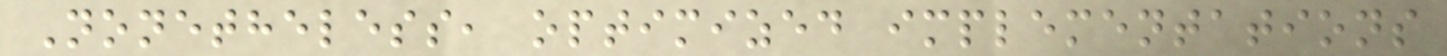Nonetheless, optimized implementations
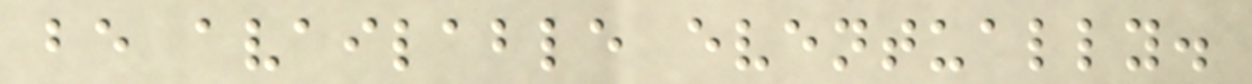be available eventually.
